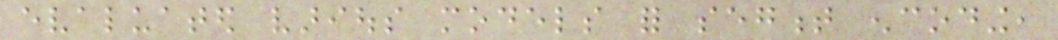evaluated various models for segment encoding,
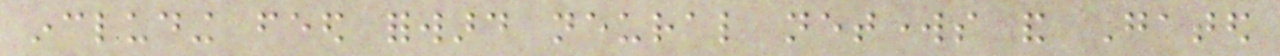including feed forward neural networks and Gated
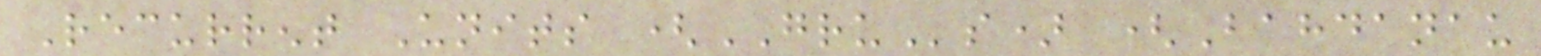Recurrent Units (GRUs) (Bahdanau
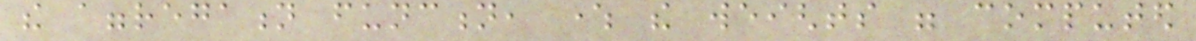the aggregation function, where the weights were computed
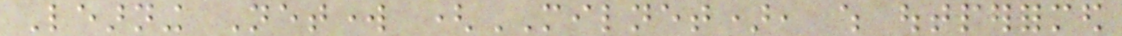Learning Network (MILNET), which outperformed
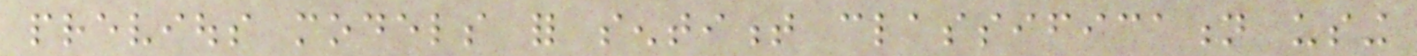previous models for sentiment classification using
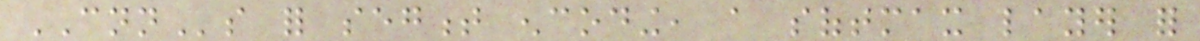CNNs for segment encoding, a softmax layer for
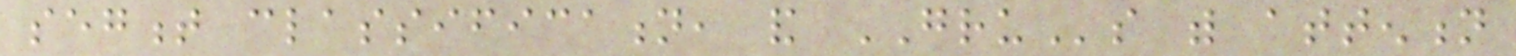segment classification, and GRUs with attention
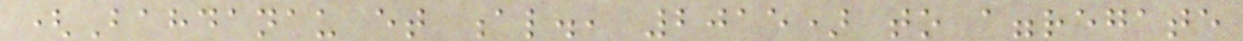(Bahdanau et al., 2015) to aggregate
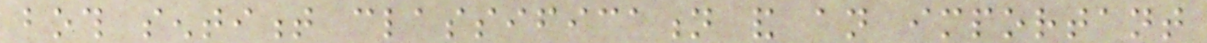both sentiment classification and an important
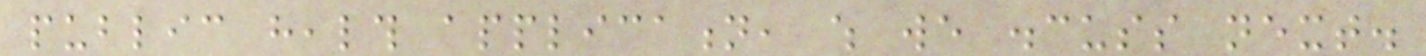public health application, which we discuss next.
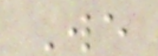We
